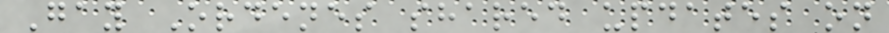Gay Ordenes shared updates on
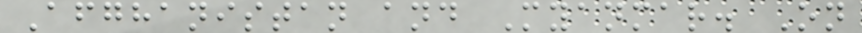Afghanistan and Myanmar. On
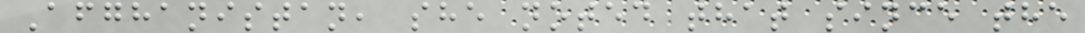Afghanistan, she noted that since the
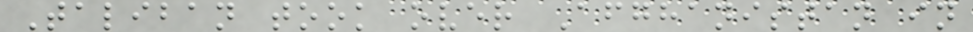Taliban took over Afghanistan in
